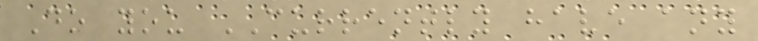Do you CURRENTLY have any
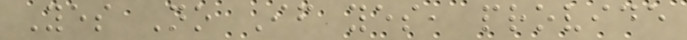Yes No If yes, provide
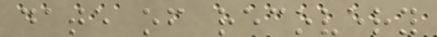date of recovery
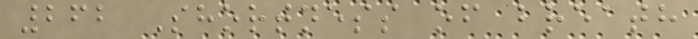262 Shortness of breath
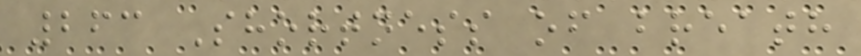263 Shortness of breath
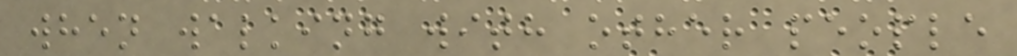when walking with other people
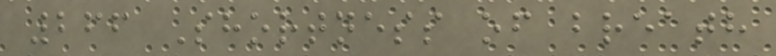266 Shortness of breath
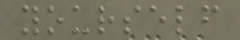yourself
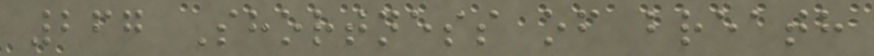267 Shortness of breath
